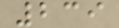239
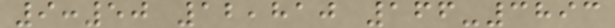9:50 12,810 166-3893
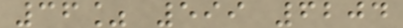36% 599 6204
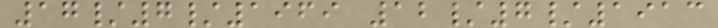17/7/1969 12/7/1913
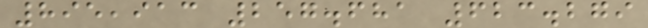895,913 257.681 623.279
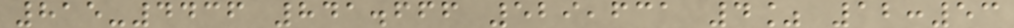815-4436 841.666 529,631 4% 12:53
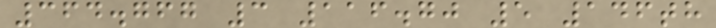364.767 3 116.70 5 146th
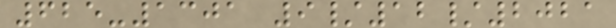625-1301 9/12/2021
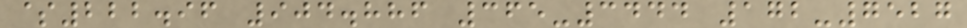$222.96 904.886 365-3444 172-7527
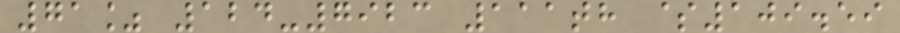71% 124-7923 111th $109.59
